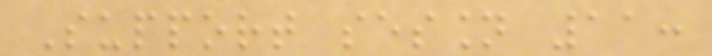Support session 11:
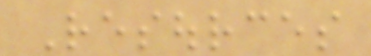Resources
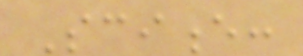Science:
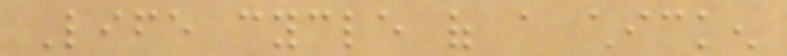Life cycle of a chicken
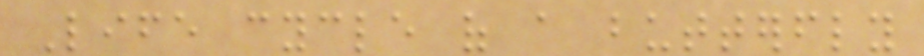Life cycle of a butterfly
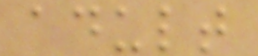adult
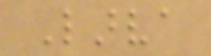Larva
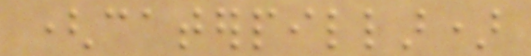(caterpillar)
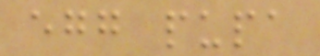egg pupa
